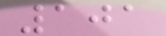101
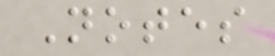Notes
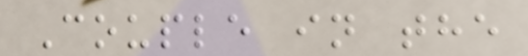Couple in the
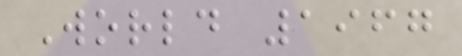World 1967
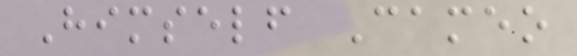Himself Cameo
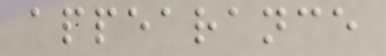appearance
